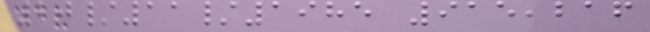20/11/1985 915,216
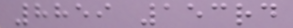8859 153rd
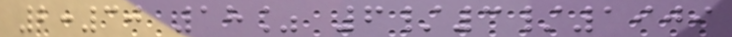2:30 18% 6/3/1909
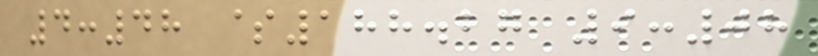4:48 $188.27 9:08
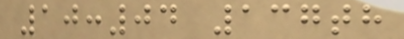10:04 137th
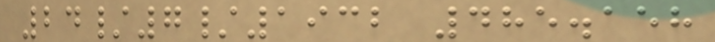24/7/1932 485.158
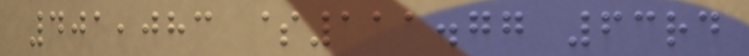401,083 $111.77 63rd
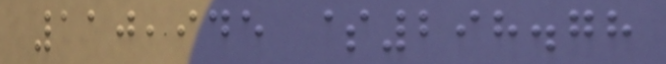110,945 $298.78
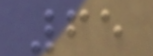65
